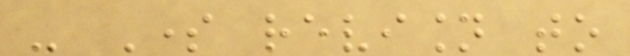- Some revision to
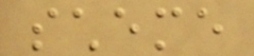scheme
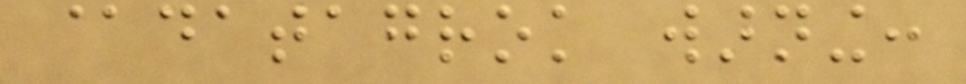@datagrok warning:
